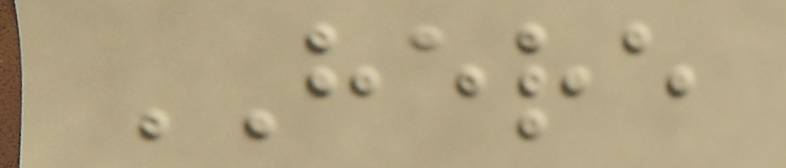HERE
